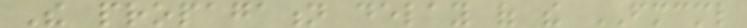The propagation delay of the FMCML
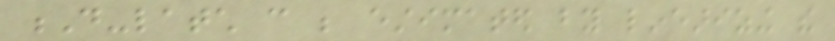D-latch can be estimated by linearizing the
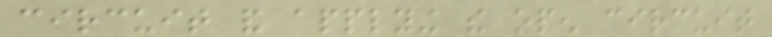circuit and applying the open circuit
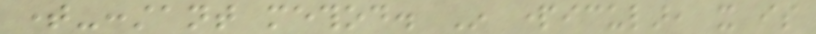time-constant method. In particular, it is
